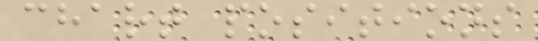chart positions
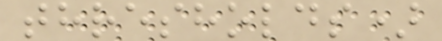thresholds)
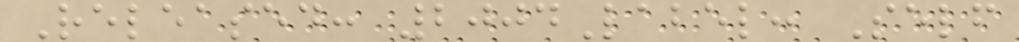Released: 2004Label: Self
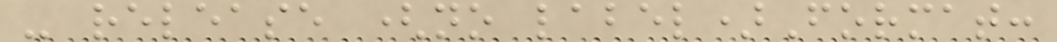- release (no label)Format:
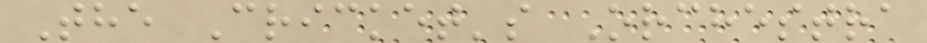The Cricket's Orchestra
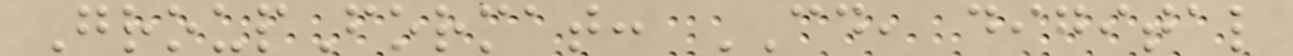GroupFormat: CD, digital
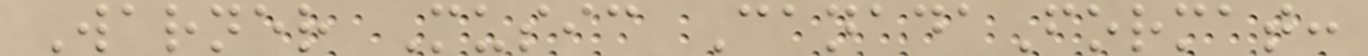Warner Music CanadaFormat:
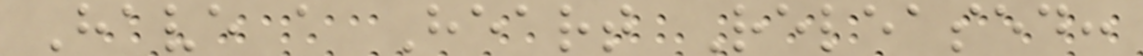Have a Heart Released:
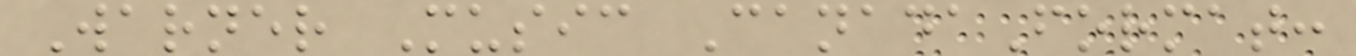Warner Music CanadaFormat:
